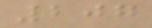207
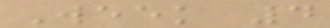Week 4
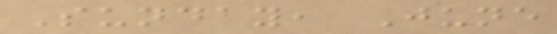Sunday, June
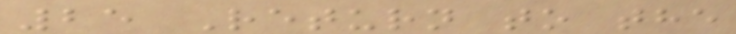25 Return to the
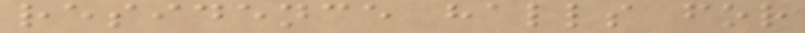residence halls for
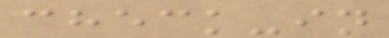check-in
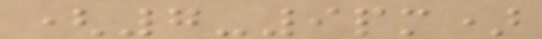(7-9pm)
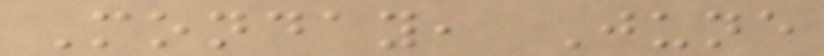Monday, June
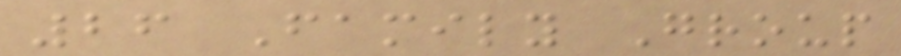26 Family Group
